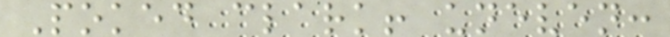Poked clark! uneven:
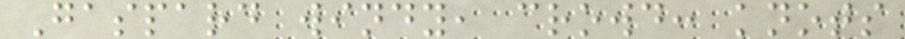Gaspard windy, crowd: knots
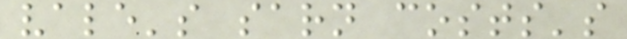vale's sarn costs's
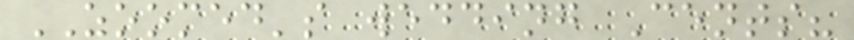ZOOMED's wedding Cents?
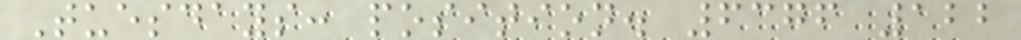Tuesdays: position. 6376 122
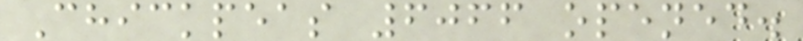Chickpeas 6066 opened.
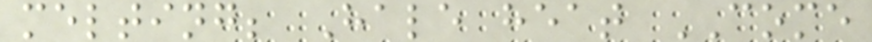melting; Hale heat COME
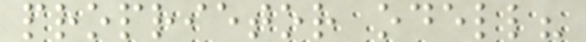proprietor odell?
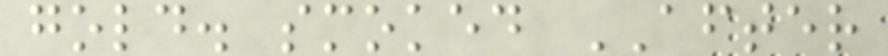gold. smoked AFTER
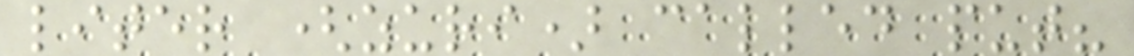liter (zuri) called put?
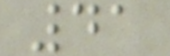41
